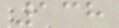138
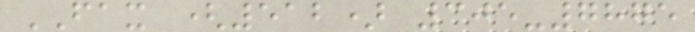FAX (512) 305-7875
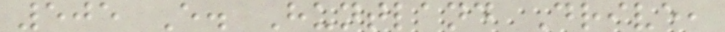505 E. Huntland Drive,
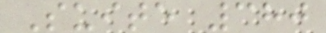Suite 380
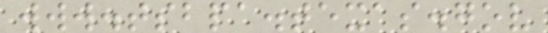www.tsbpa.texas.gov
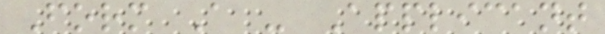Form A - Applicant
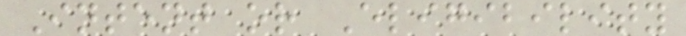Intent or Eligibility
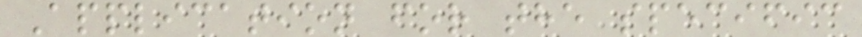Application for the specific
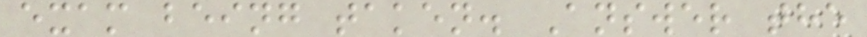exam being taken. Answer the
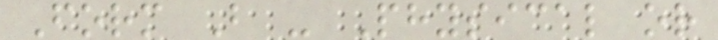Form B - Physical or
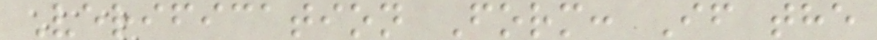Verification Form: If the
